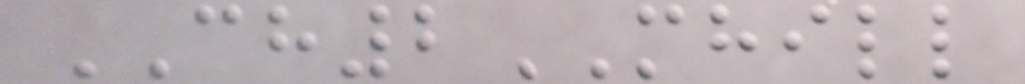CH2MHILL
